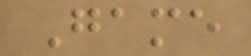Game
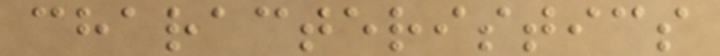characteristics
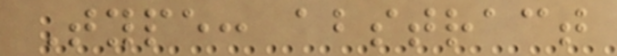Type: abstract
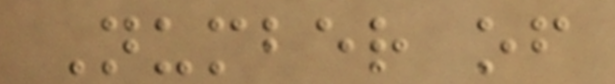Number of
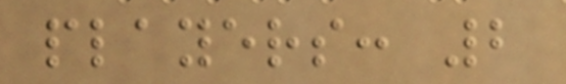players: 2
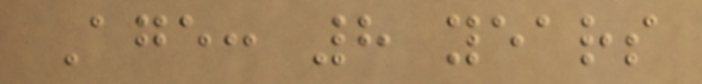Age: 8 years
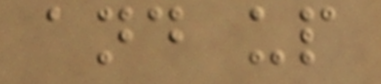and up
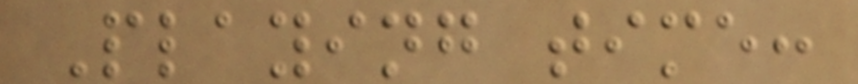Playing time:
